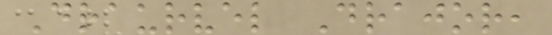Draurvel Drajor,
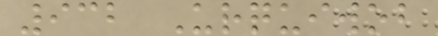932 Urquiwob
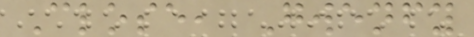Close, Gwenfy
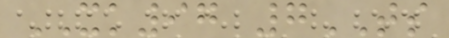XK97 7TS
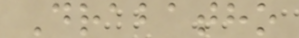Drabatho
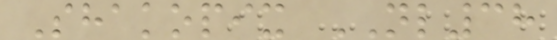Shakopix NL38
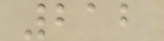212
